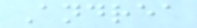Andrea
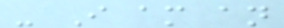- I am an
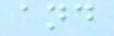and
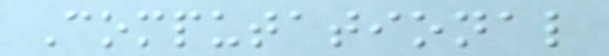Computational
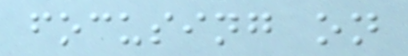focusing on
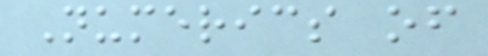Numerics of
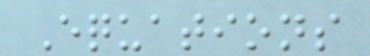Equations
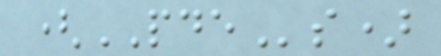(PDEs)
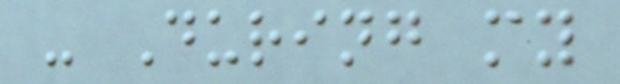- During my
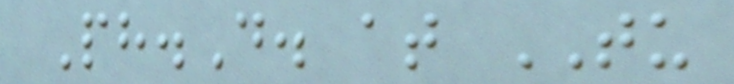Ph.D. at TU
